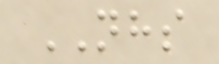NHS
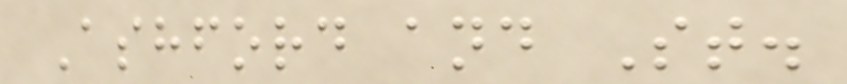Ashford and St.
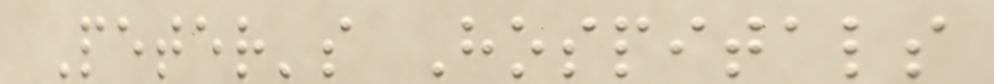Peter's Hospitals
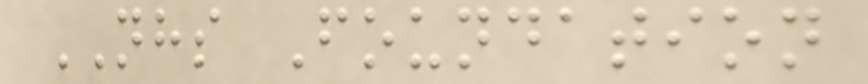NHS Foundation
